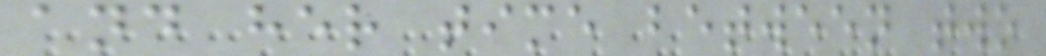and her time between two
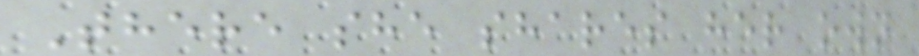There she shares her own
